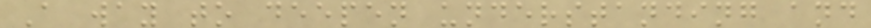A way to deepen understanding and
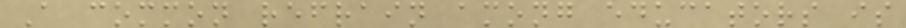A common refrain among educators is
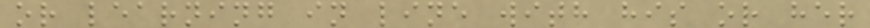or learning in line with his or her
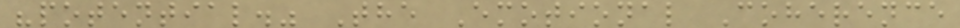"potential." The Emotional Coherence
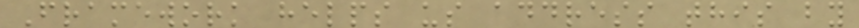Framework helps us address this by
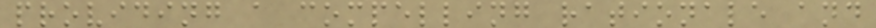providing a compelling rationale and
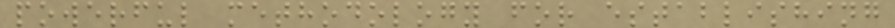powerful methodology for establishing
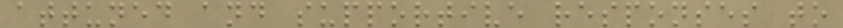attuned and supportive responses to
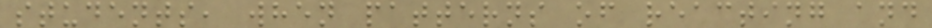students, when patterns of reacting and
